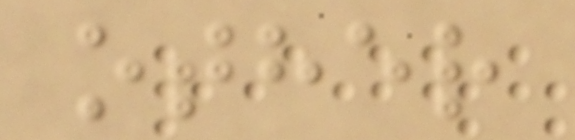other
